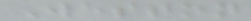Weston
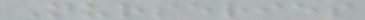Nurseries
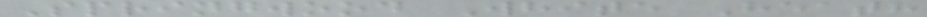Springwood White Heath
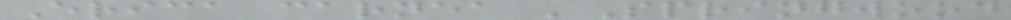Erica carnea 'Springwood
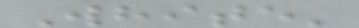White'
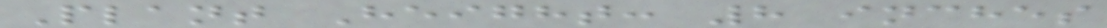Plant Height: 8 inches
